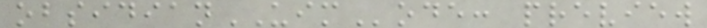obsidianUIMode: preview
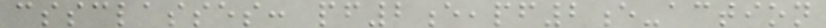cssclasses: pf2e,pf2e-action
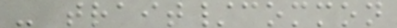- trait/common
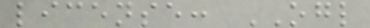license: OGL
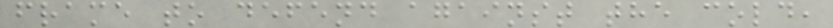frame to defend against the cold,
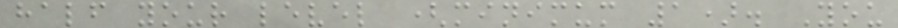half your level (minimum 1). You
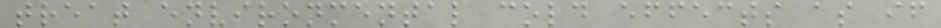treat environmental cold effects as if
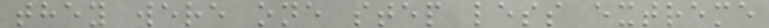they were one step less extreme
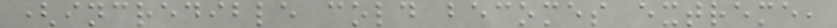(incredible cold becomes extreme,
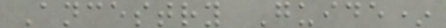Ancestry Guide*
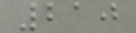210
